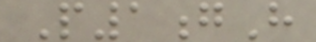P1gH
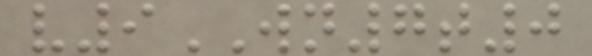v9WN7t0
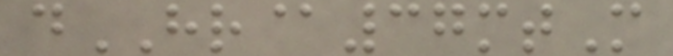dHR@37mtM
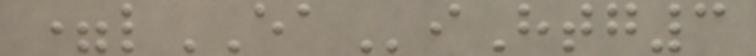=lEAiHtg3
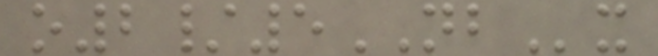o2/5NBx
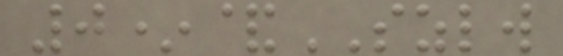0*&SZLW
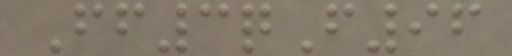Ff3qF96
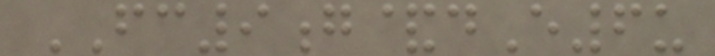FC9g&dE6u
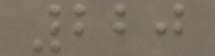220
